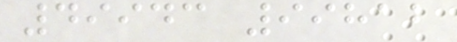49943 99812
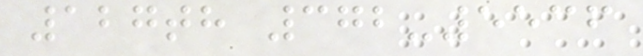127th 372-5536
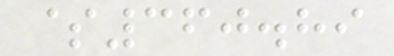$360.89
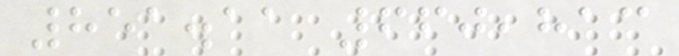851.11 660,813
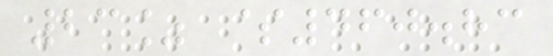23% $460.83
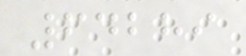64289
